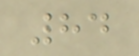84
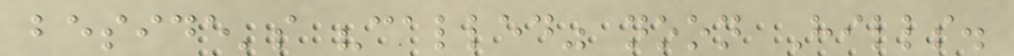beside's "called" noon Hills.
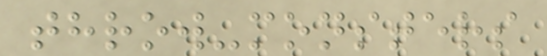throw-monsters
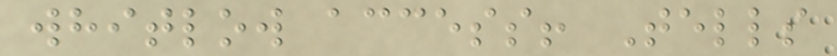whitlow access! Tells
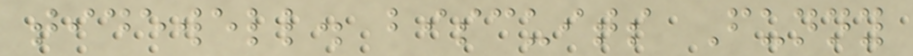tidewell. biscuits Funny
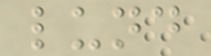lund
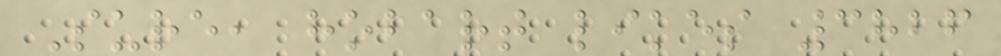Sure, hobart likes 3826
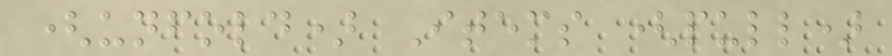(unfold) Items (pull)
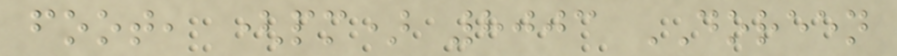foot, (pm) 8003 DOREEN
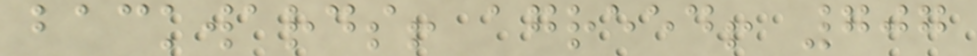backwards! agreed! 707
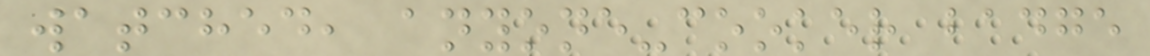watched, anyone-cooker badge
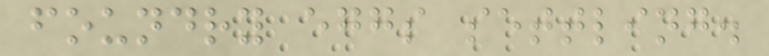foundry eggs settling.
